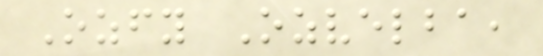Ozfy Ozvelba,
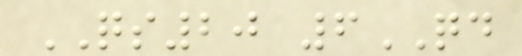QS20 6QD
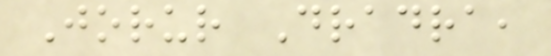Jorur Dradra,
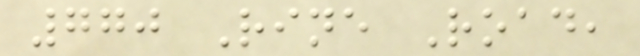770 Rine Road,
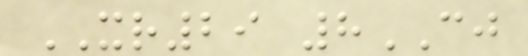XR29 8CJ
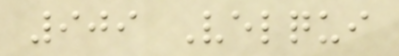909 Velqui
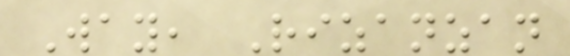Way, Rizanzan
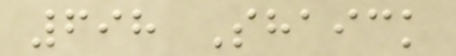698 Shaick
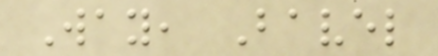Way, Bavel
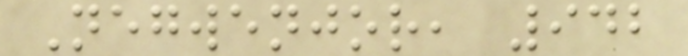Negwenjor, 942
